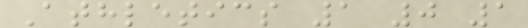Athletics 1 0 1
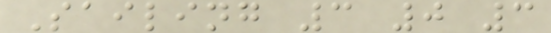Sailing 3 0 3
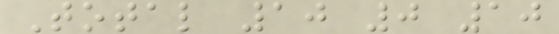Total 10 0 10
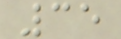35
